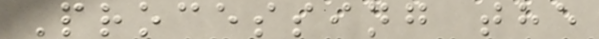Processing the
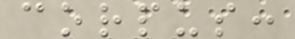corpus:
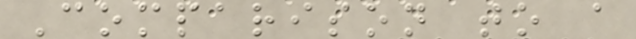Comparison to a
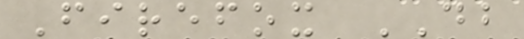Firefox DB
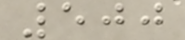500
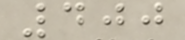400
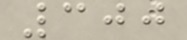300
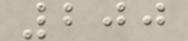200
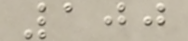100
